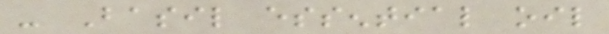- Basil essential oil
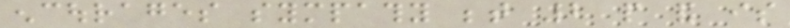encourages sympathy between 2 people and is
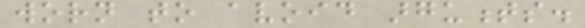worn to avoid arguments.
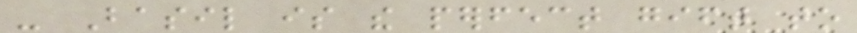- Basil is the perfect gift to
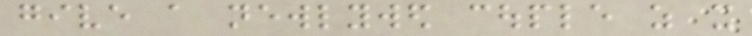give a newlywed couple as it
